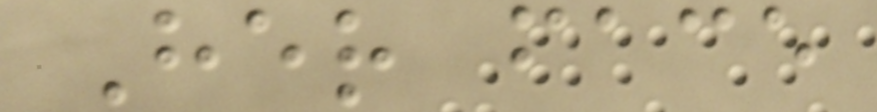Her face
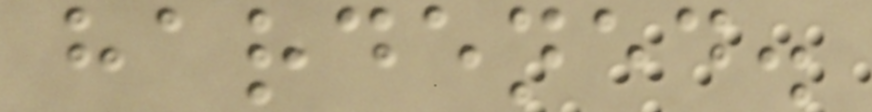hardened.
